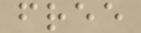free
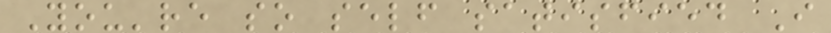You're so self satisfied I
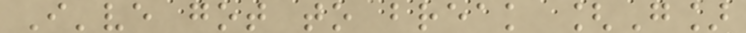I've got to break [G]
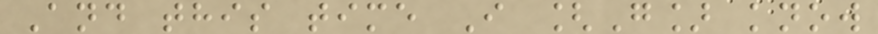And this time I [G] know
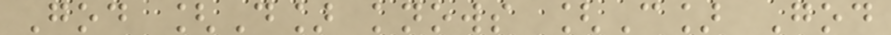God [D] knows [C] God
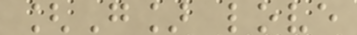[G] love
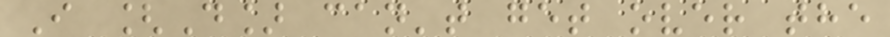I [D] can't get over the
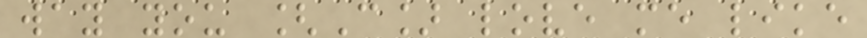way you [C] love me like
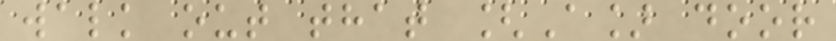walk out that [A] door
